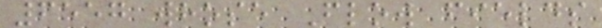6557 whose Flow fields
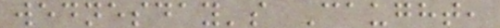wednesday's Caught,
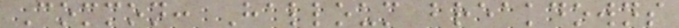Common: Halloum breakdowns
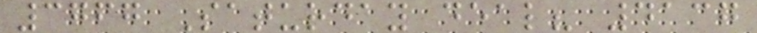3767 Saturday deal? 4137
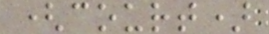(court)
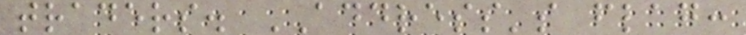traders. ADDRESS's flag:
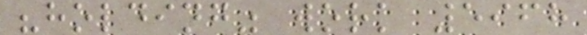"holding" work 5968
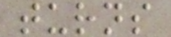turns
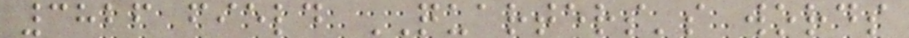3826 field QUARTERS's words
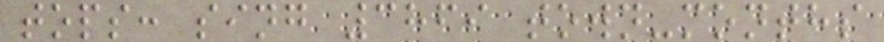tops: sing 3869 town-months
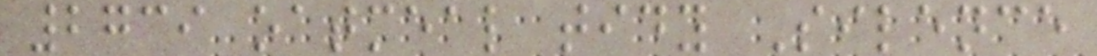2739 oatmeal tidy Silence
